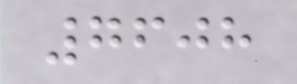7608
